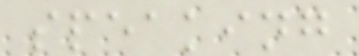speaking
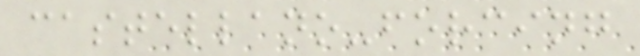castellano-forcing
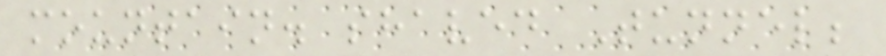mountain. shaved Tunnel;
